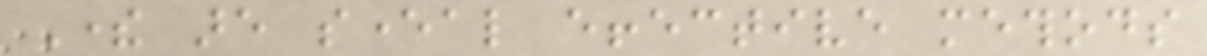There are several effective methods
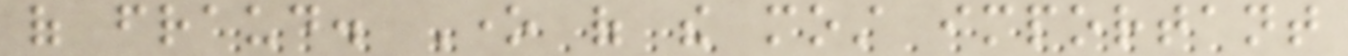of fraud. One of the most important
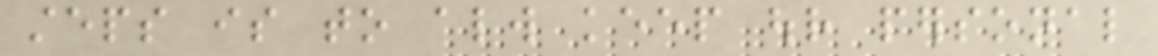steps is to always keep our personal
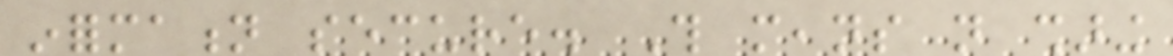information secure. This means not sharing
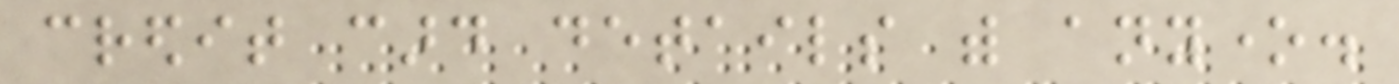credit card details with anyone.
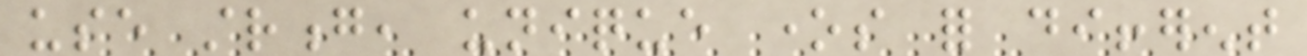use strong, unique ones for different
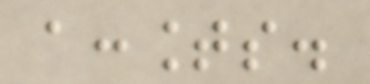accounts.
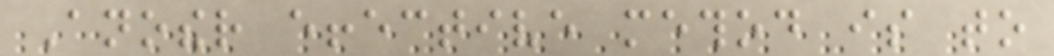Another effective method is to
